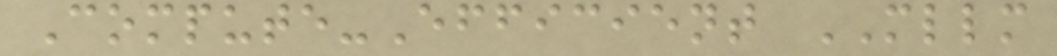Compute-Efficient MLLM
